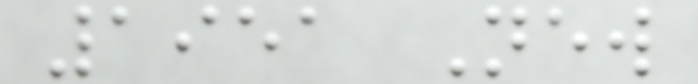1951 New
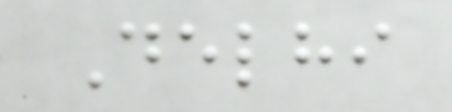Delhi
